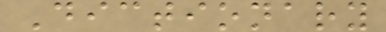Dictionary
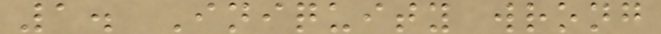1. Iniquity wrong
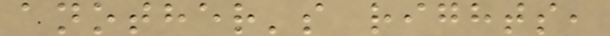another's rights,
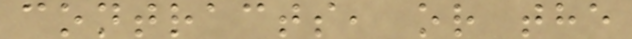contracts, or the
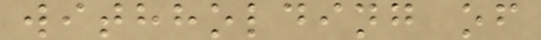withholding of
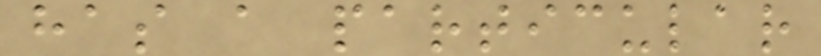has a particular
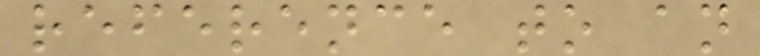reference to an
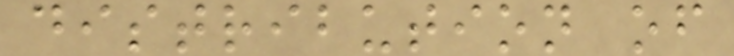distribution of
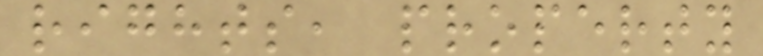rights, property
